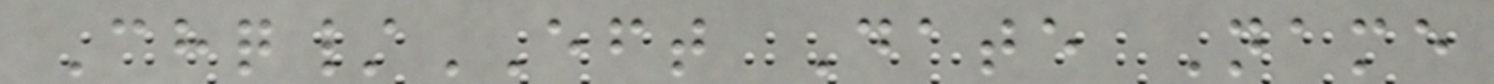Chq/EFT Date Name
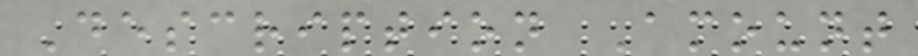Description Amount
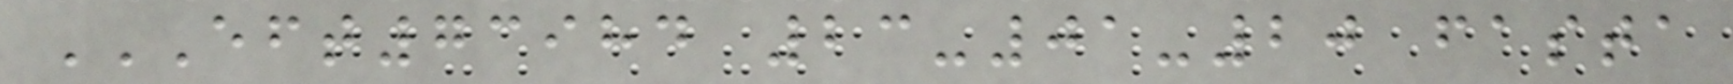EFT73984 23-01-20 FASTA
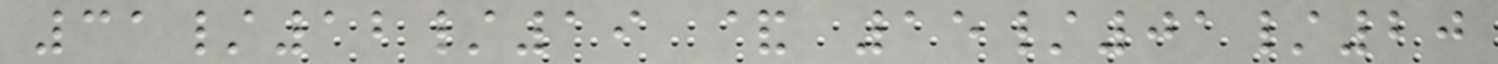31/12/19 & 15/01/20
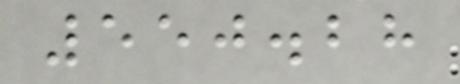550.28
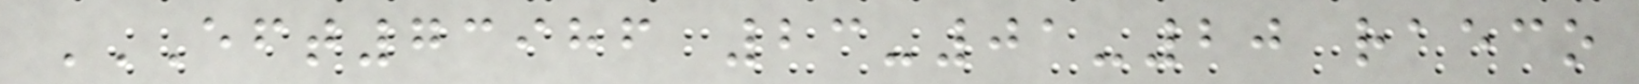EFT73986 23-01-20 RAECO
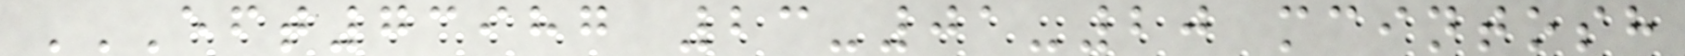EFT73987 23-01-20 MCINTOSH
